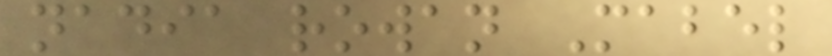nadia rowan Mabel
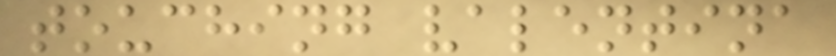touching valentina
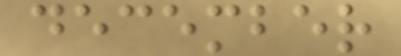december
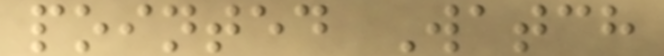pointed Watch
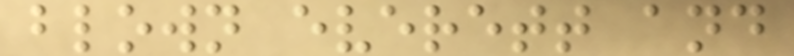blown everett and
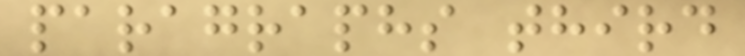paragraphs third
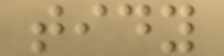tidy
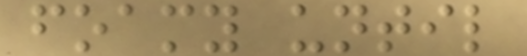foamy until
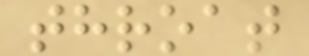throat
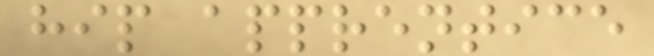hip apprentice
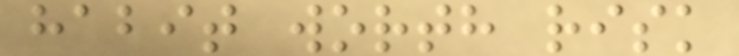habit worth risk
